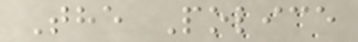The Police
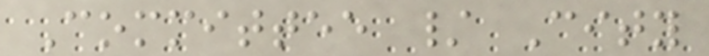Committee / City
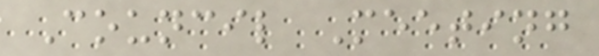Council Meeting
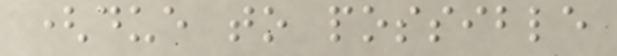(due to possible
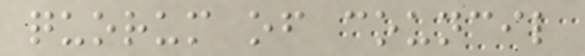quorum of council
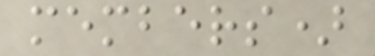members)
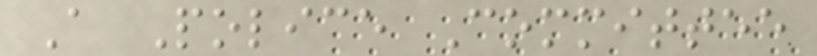A Police Committee
